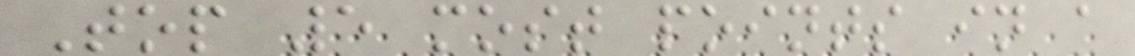Top 5 most points in a
